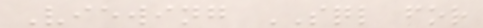Viewing SQL for
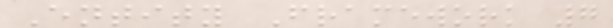Entity Framework 7
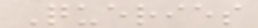Queries
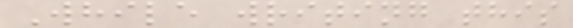While writing this
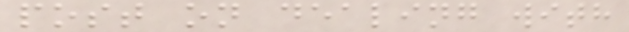post on dealing with
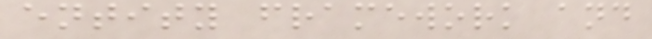entity framework and
